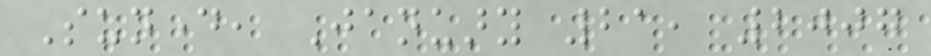Sunday, January 21, 2007
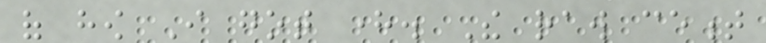of how I got here. The raw cement
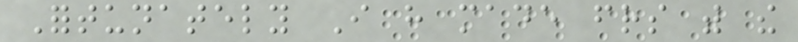Fortunately I have made friends with the
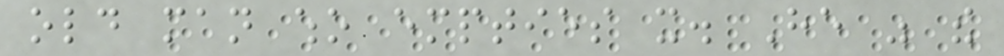old man who empties it. He was the
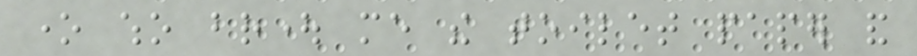one who brought me the toilet paper and
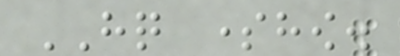HQ somehow.
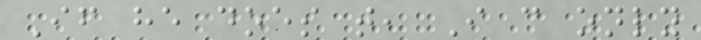If he does that, I can only
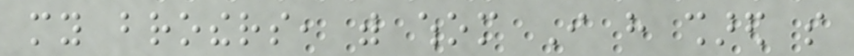my brothers, with whom I have shared so
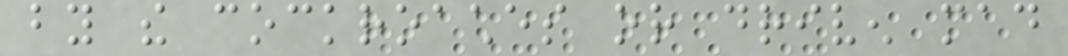by the cockroaches or driven mad
